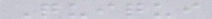Quiqui
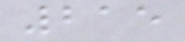215
